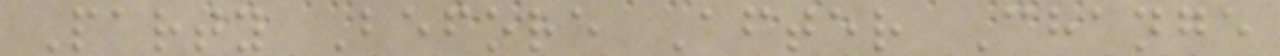Party Before After Change
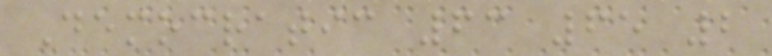Democratic 63 65 2
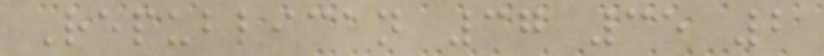Republican 37 35 2
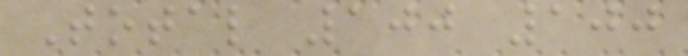Total 100 100
